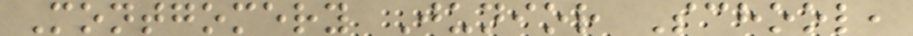Montgomery Junior School,
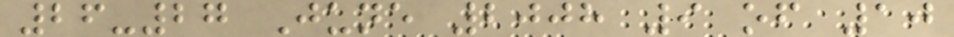26-27 June 2008 9 of 10
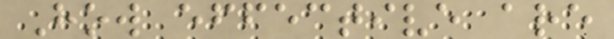How effective are
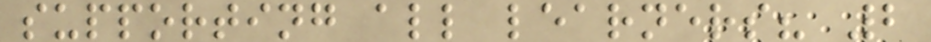supporting all learners? 2
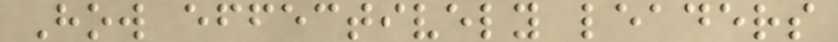How effectively leaders
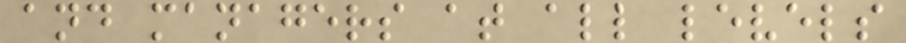and managers at all levels
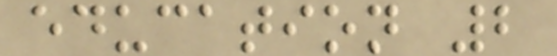education 2
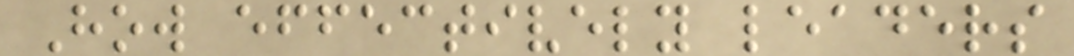How effectively leaders
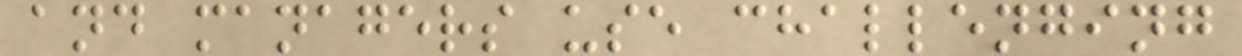and managers use challenging
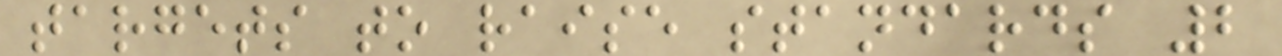targets to raise standards 2
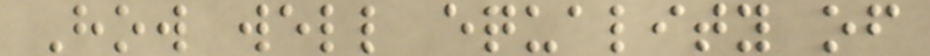How well equality of
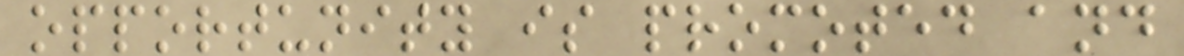opportunity is promoted and
